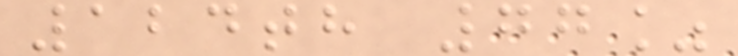124th 77%
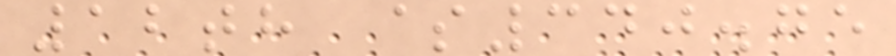12th $340.75
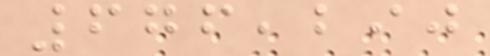676,290
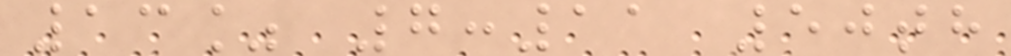13% 7:11 50th
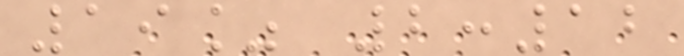19% 2:12
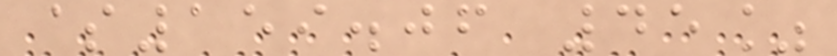$159.06 45%
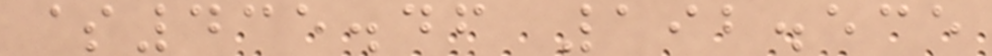$435.46 192.535
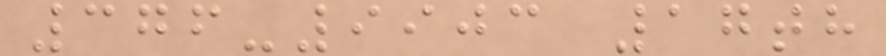376-9903 17th
